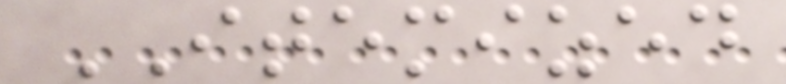ITEMIZED
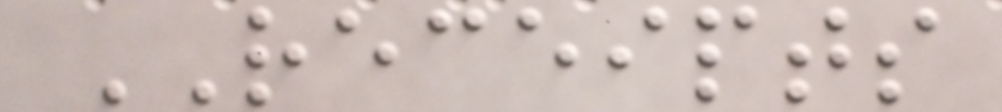RECEIPTS
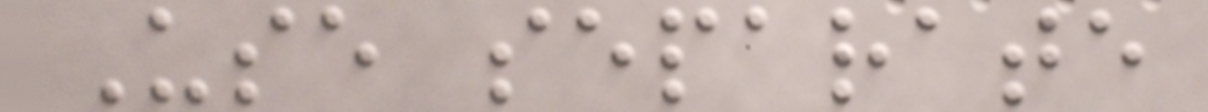Use separate
